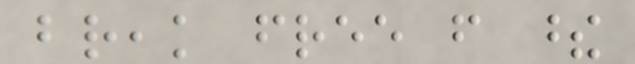break free from these
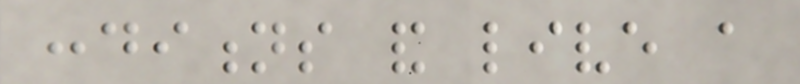conditions and live a
